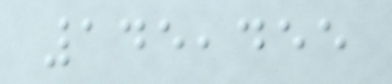145,455
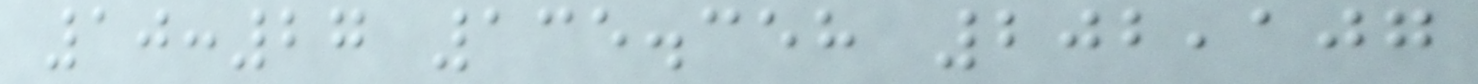10:27 135.358 202,107
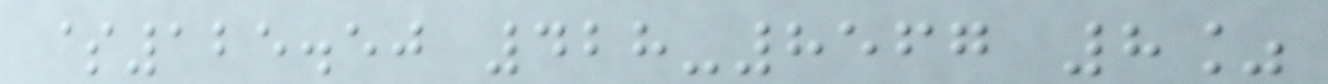$125.50 428-8567 8%
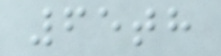65th
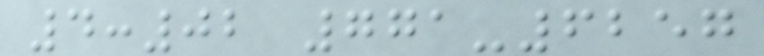4:02 771-6257
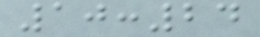10:24
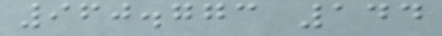960.773 144
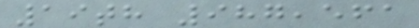19th 987,561
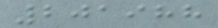201988
